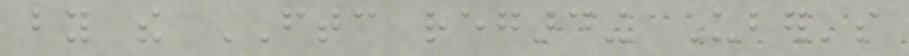by the FTC regarding Uber's
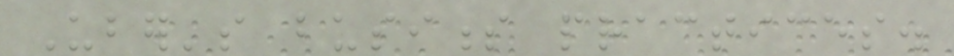Uber's business practices.
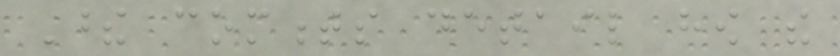These comments detail how the
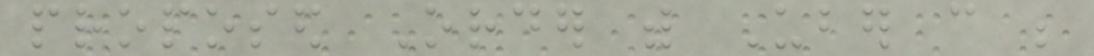proposed Order with Uber can be
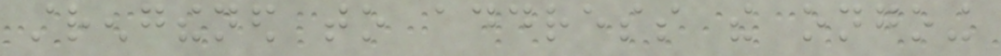strengthened to address the ongoing
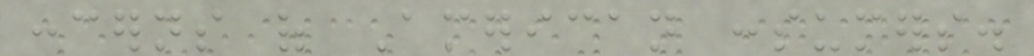concerns of American consumers.
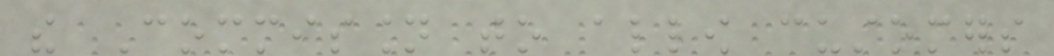the Commission to allow customers
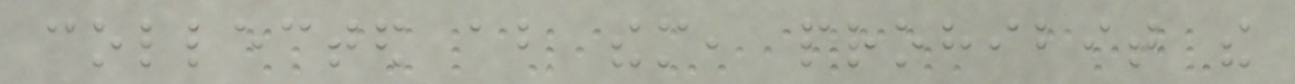collected about them, prohibit the
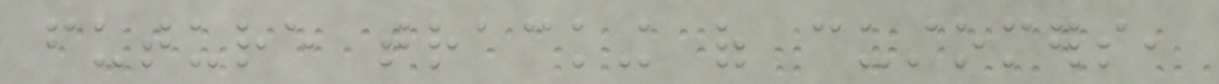future tracking of customers,
